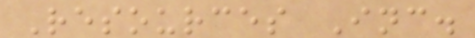Resources Inc.
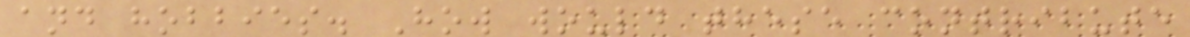and hobbies. How would these contribute
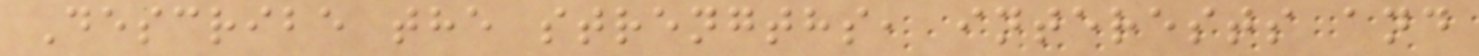Describe the strengths, interests and
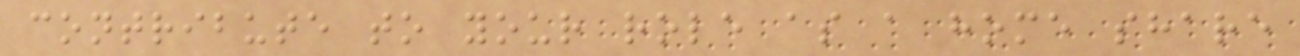contribute to your role as a home share
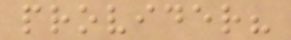provider?
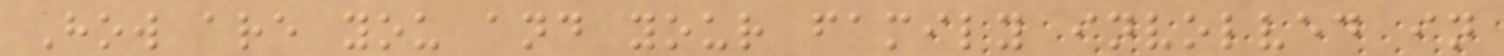How are you and your family involved in
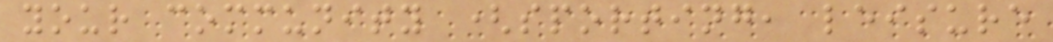your community (sporting, leisure
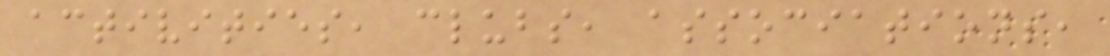activities, clubs, associations,
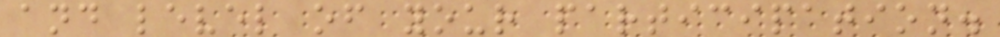and level of your participation.
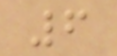6
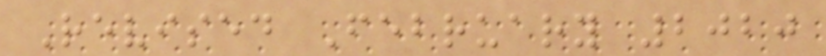Revised February 2020
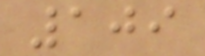109
